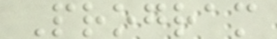Program
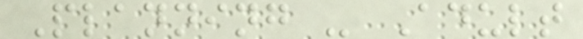Planning - Adult
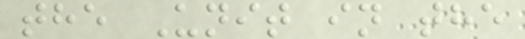the Unit in the
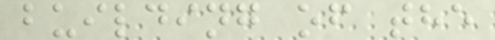building of the
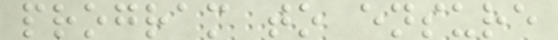program to ensure
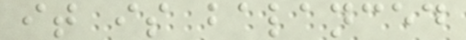it is balanced
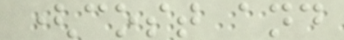(cost and
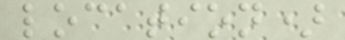location)
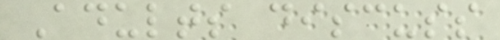Adults discuss
